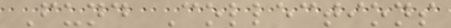Fund Collections
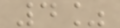4%
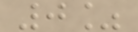0%
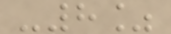-8%
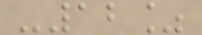-12%
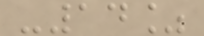-14%
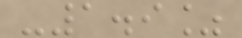-1.9%
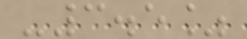-3.5%
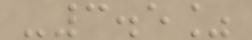-3.5%
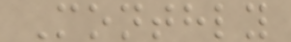Monthly
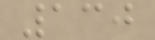130
